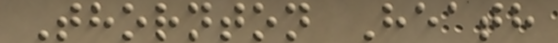Thornton Heath
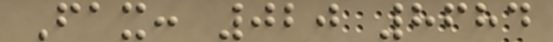Fax: 020 8684
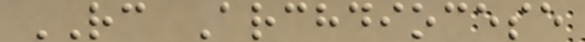RC Archdiocese
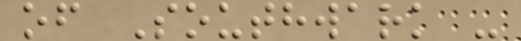of Southwark -
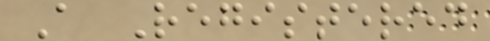A Registered
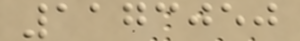1173050
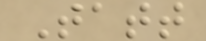Tatt
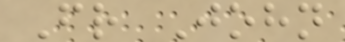Fr John
